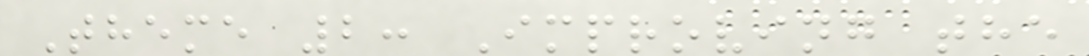Theme 2: Improving the
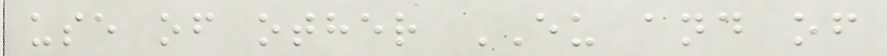use of other EU and of
